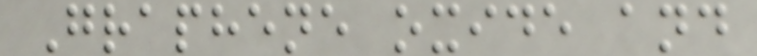Graphene oxide and
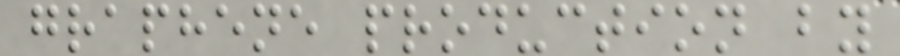graphene production by
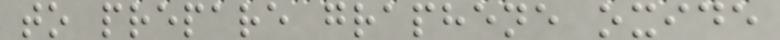to prepare graphene oxide
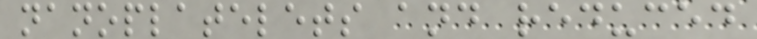nanoplatelets and reduced
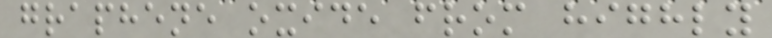graphene oxide from highly
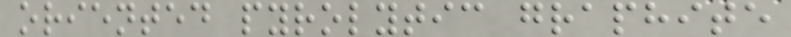oriented pyrolytic graphite
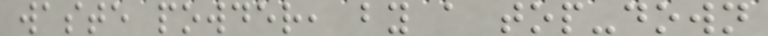waste powder, by a top-down
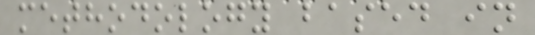methodology based in
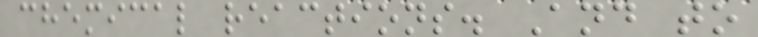chemical reactions. And to
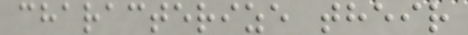characterize their
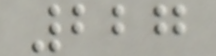227
